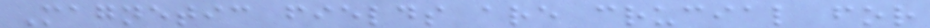Magnetic fields are crucial for
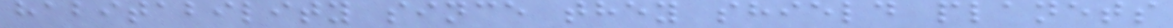habitability since they shield planets
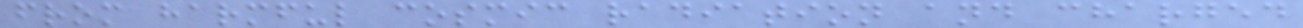from harmful cosmic radiation and charged
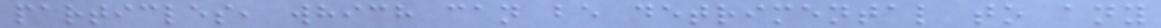particles, which can be detrimental to any
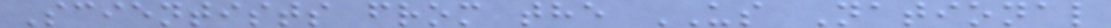Scientists from the US National
